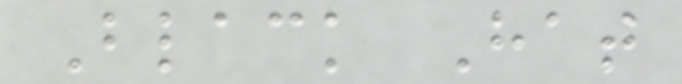Black Hat
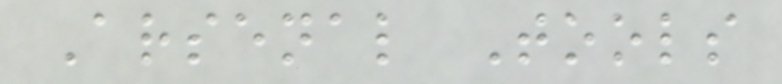Arsenal Tools
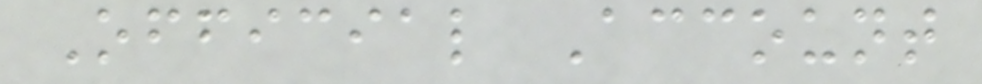Official Account
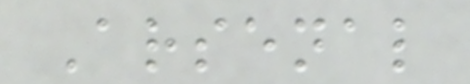Arsenal
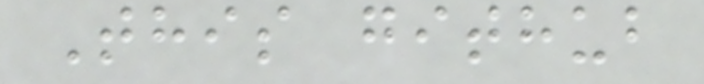This github
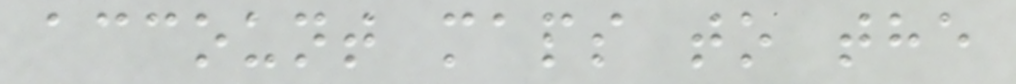account maps to the
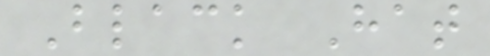Black Hat
